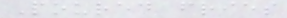Poured fries
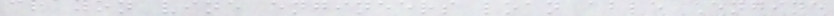crayon vine engineers loan able Engine
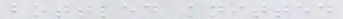bottled knitted
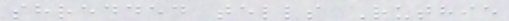shredded tells Ruthie
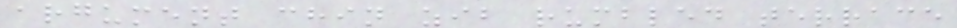argument chin zib rumbled terrace
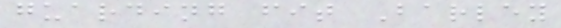guarding fit Barley
